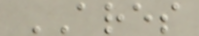ARES
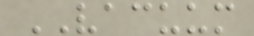VACUUM
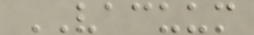VACUUM
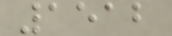1512
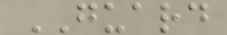GUARD
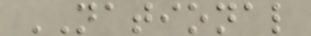NATIONAL
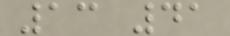13 41
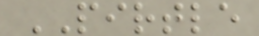PIRTLE
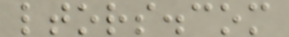ltors.com
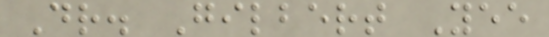Dr. Gilbert Yee
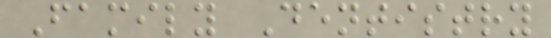Family Dentistry
